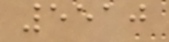5510
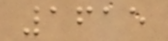1615
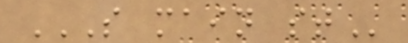S MAIN ST
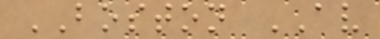BOSTON AV
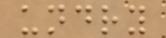undry
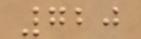720
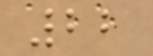22
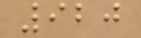920
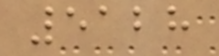5128
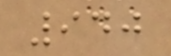940
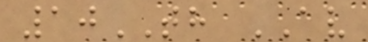10TH AV
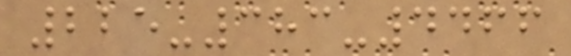225-383-4466
